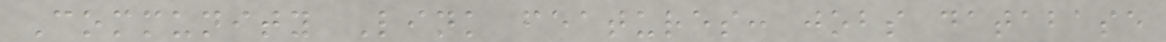Community Link features: jobs database
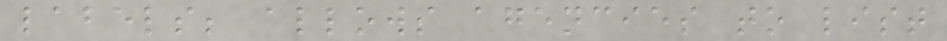labels; allows agencies to list
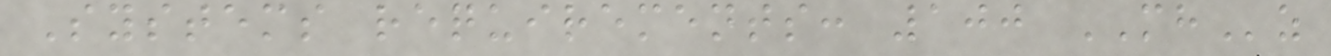Systems requirements: 100 MHz
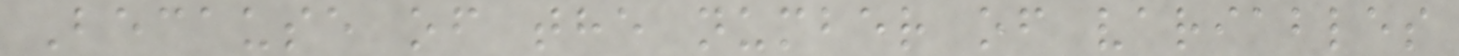Because of the number of variables
